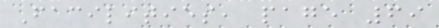Facilities, page 69
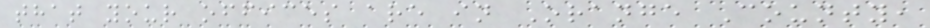that your offices are in Orange County,
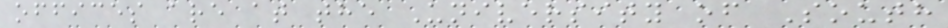offices are at the University of South
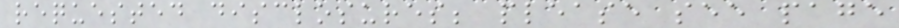requested disclosures; please see page
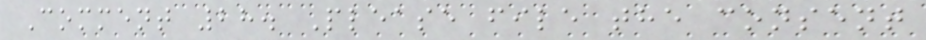Comment 28. Please file the consent
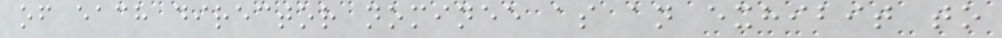of each director nominee as an exhibit to
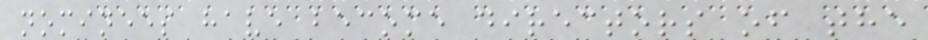nominees have become directors of the
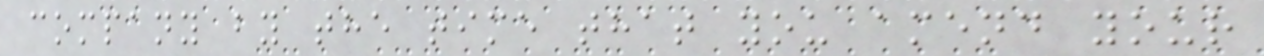company by the time that you amend your
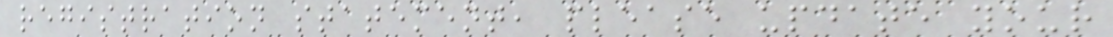registration statement, please update your
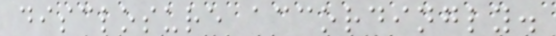disclosure accordingly.
